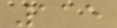115
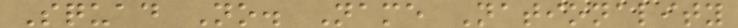Squad No. Name Nationality
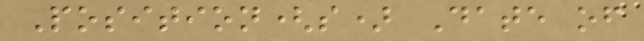Position(s) Date of
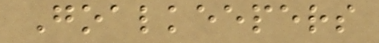Goalkeepers
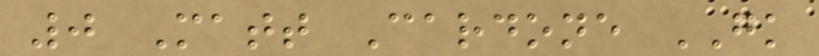0 Matt Cardone GK
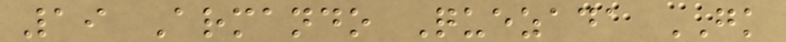19 Armando Quezada GK
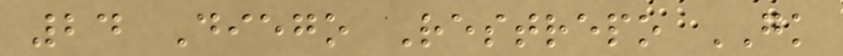24 Diego Restrepo GK
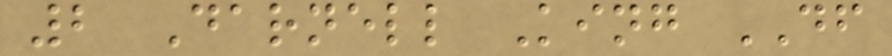2 Darnell King DF
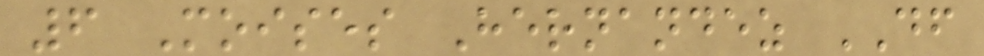6 Moises Hernandez DF
